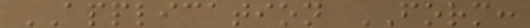APPLICATION FORM:
